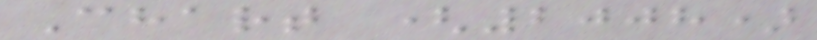Chart (2008)
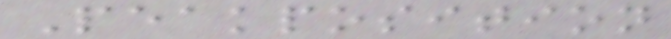Peakposition
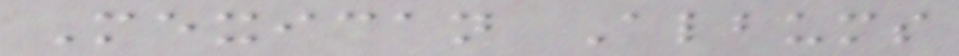Mexican Albums
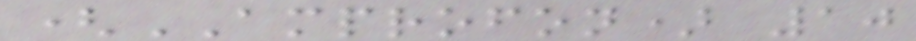(AMPROFON) 10
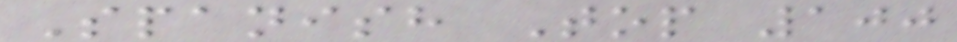Spanish Top 100
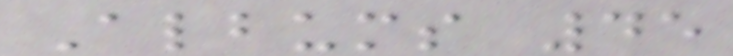Albums 45
